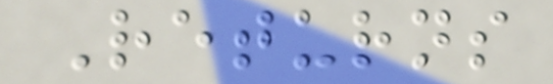Returns
